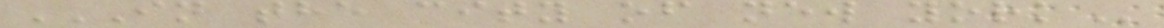IN THE CITY OF NEW YORK
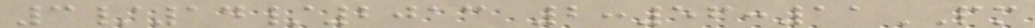3/14/2013 2:56:11PM
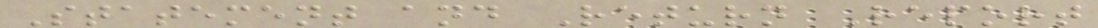Statement and Return Report
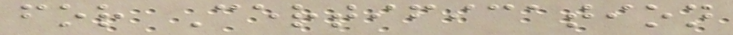for Certification
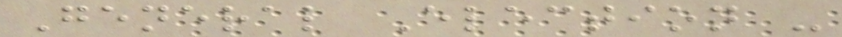General Election -
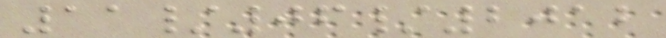11/06/2012
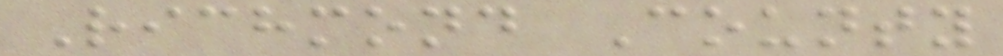Richmond County
